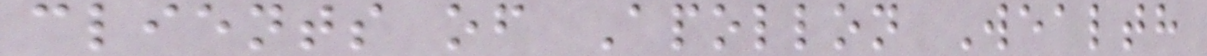clients of Apollon Wealth
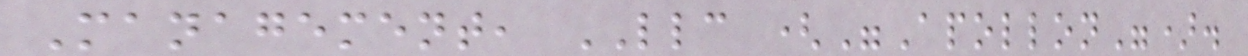Management, LLC ("Apollon").
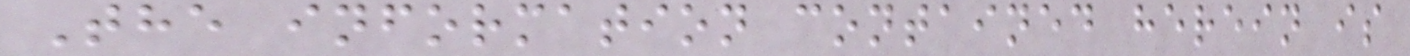The information contained herein is
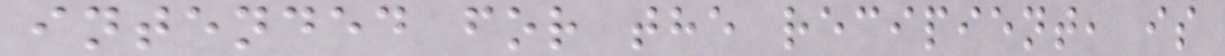intended for the recipient, is
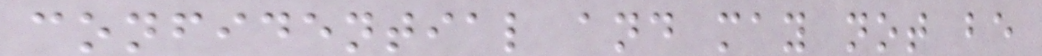confidential and may not be
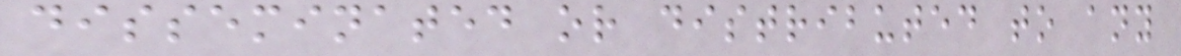disseminated or distributed to any
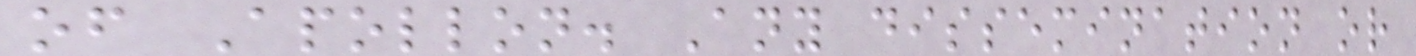of Apollon. Any dissemination or
